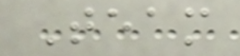Team
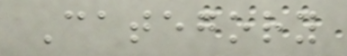Category
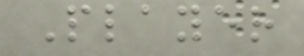Player
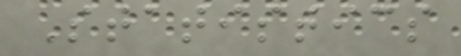Statistics
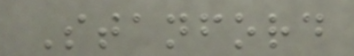Stanford
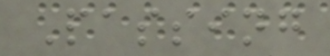Passing
